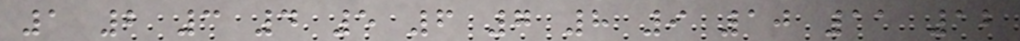1 2 3 4 5 6 7 8 9 10 11 12
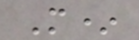M*
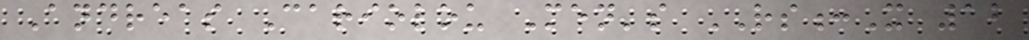Andreas Cariolou Men's RS:X 12
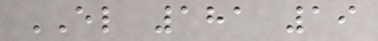EL 181 19
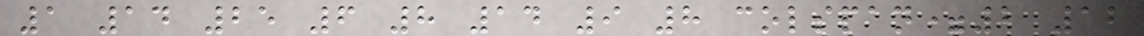1 14 25 6 8 14 9 8 colspan=2 12
